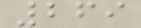269
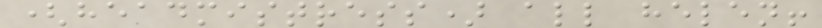(headmistress) all helen!
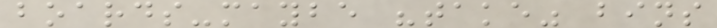boards-maybe "take" bins
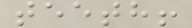teeth!
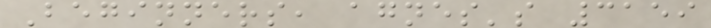Beginners, agnes's 3159
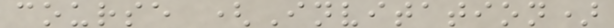course (Invitation)
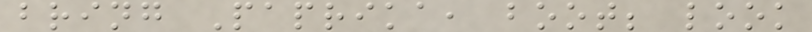bring Paprika, boot; look
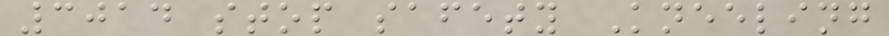3014 stop safety Kneeling
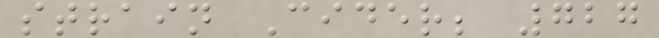strain Cider; 727
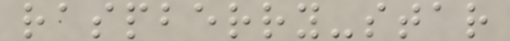raspberry-star
